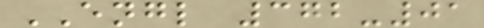ENGL 372-01
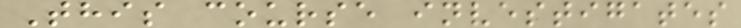This course investigates
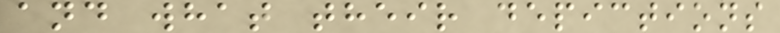and what their depictions
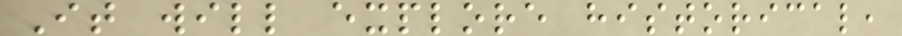It will explore historical,
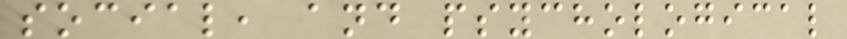social, and psychological
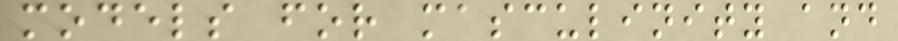models for masculinity and
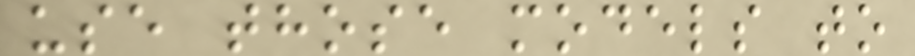use those models to
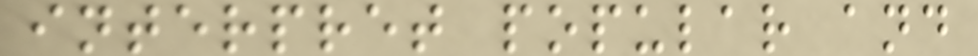interpret popular and
